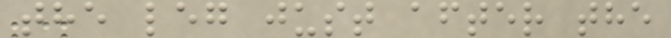the leg just after the
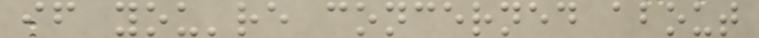if you're concerned about
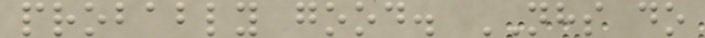probably good. NHS do
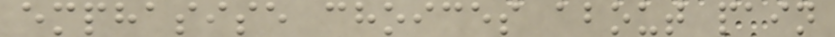emphasise choices about pain
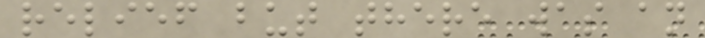relief but there was an
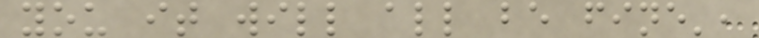you it will all be fine',
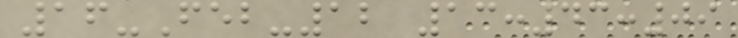16-Feb-12 13:43:09
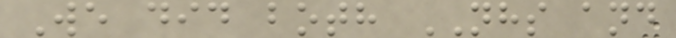We did both NHS and
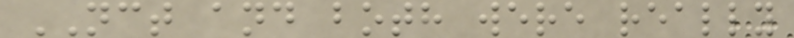NCT and both were really
